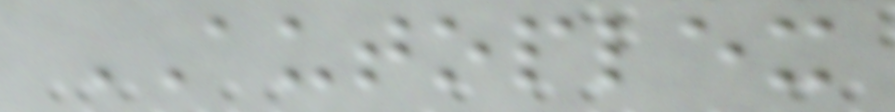AUTOPLEX
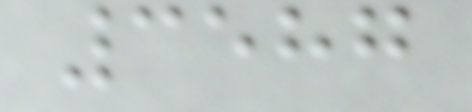3587
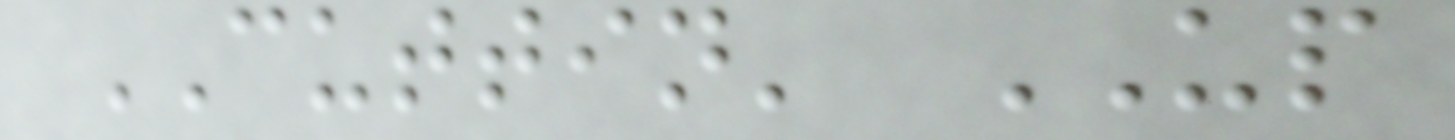CUTTIN' UP
